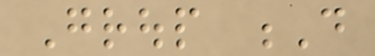Group D
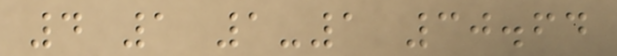4 1 1-1 30.64
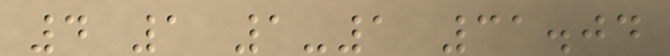4 1 1-1 31.04
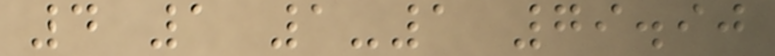4 1 1-1 79.90
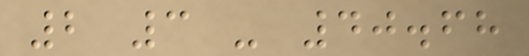2 3 - 40.68
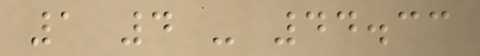1 4 - 44.33
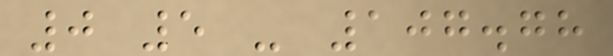0 5 - 107.78
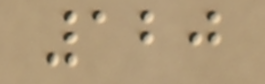120
